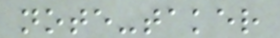note-taker
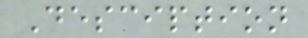Desciption
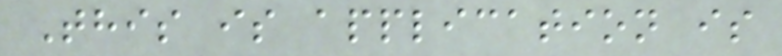This is application is
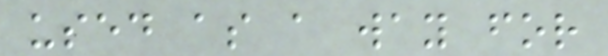used as a way for
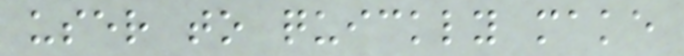user to quickly make
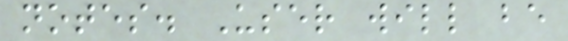notes. User will be
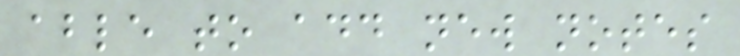able to add new notes
